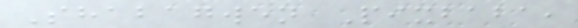Shabagwen Pixbaba,
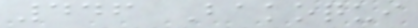446 Bakoqui
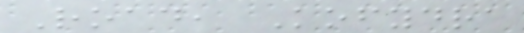Road, Kofydra
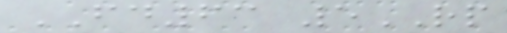FD63 5RP
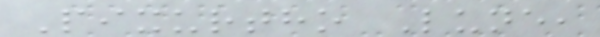Pixurtho Lune,
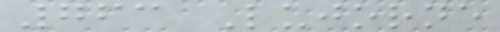763 Lujorne
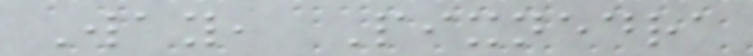Way, Pixnedra
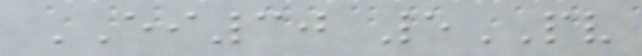EI30 5PV
